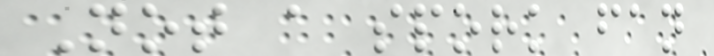Not a spork fan
